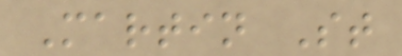Martin St
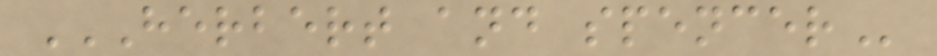HERBERT AND SPENCER
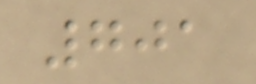701
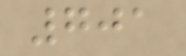701
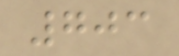703
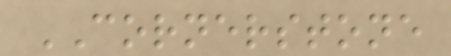CORNERSTONE
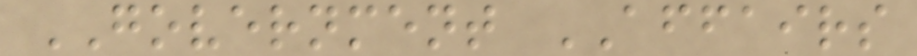GOVERNMENT AFFAIRS
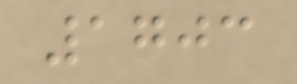1703
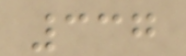337
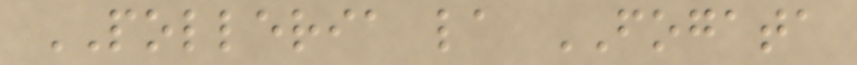POLLERIA la FOGATA
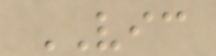VIC
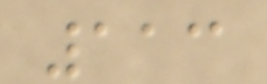113
